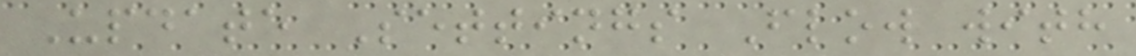Update Settings Flow with
